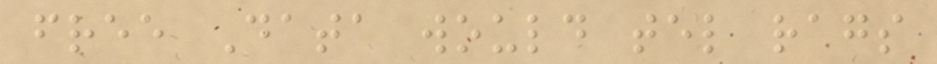free Data would tel rags
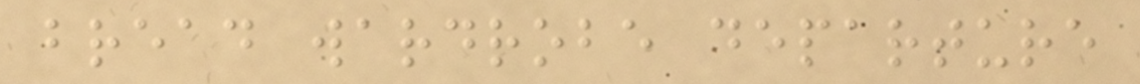bread wardrobe departure
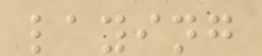laying
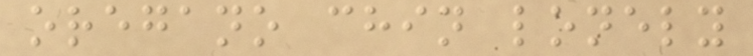oregano chin lonely
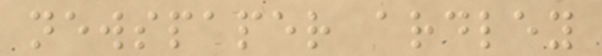newspaper ardley
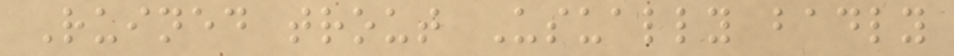Ruined trout Usually badly
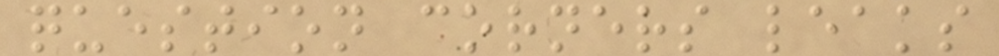question corners leaks
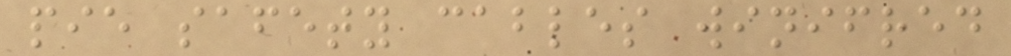pie safety cables winifred
